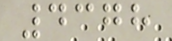4378
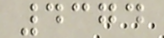4374
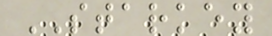STARKEY
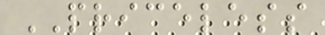PRICELESS
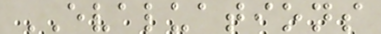EVALUATIONS
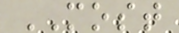MOST
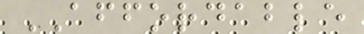AFFORDABLE
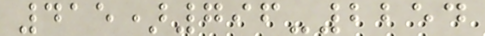415)796-2254
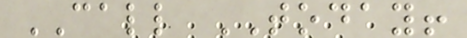CALL TODAY!
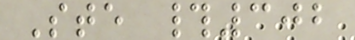Ste #302
